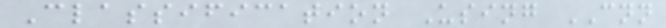Classification Using CNN
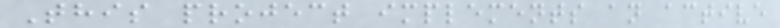This project implements an active
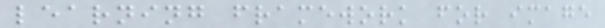learning framework for image
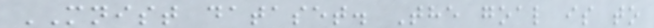MNIST dataset. The goal is to
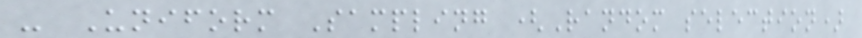- Uniform Sampling (Random selection)
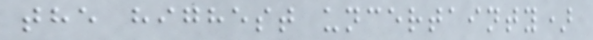the highest uncertainty)
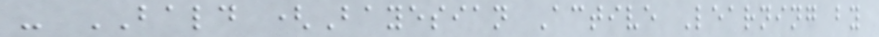- BALD (Bayesian Active Learning by
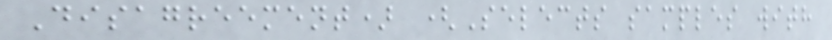Disagreement) (Selects samples with
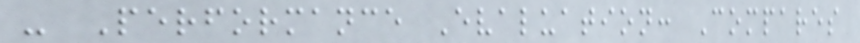- Performance Evaluation: Compares
